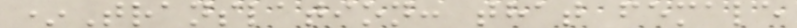*Translation: that female
